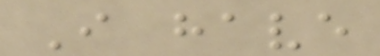I have
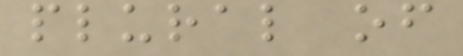plural of
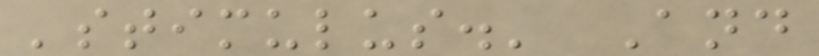'stimulus.' And
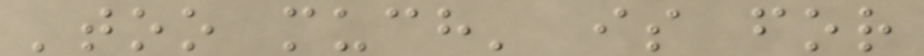'too much' is for
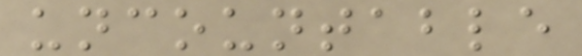uncountable
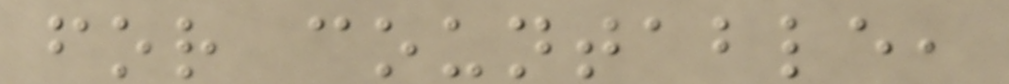for countable,
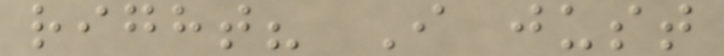right? I just
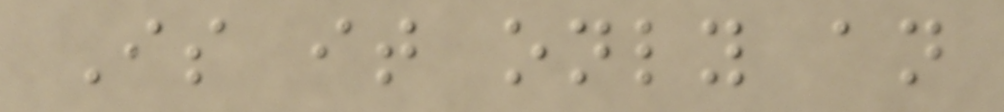Is it only an
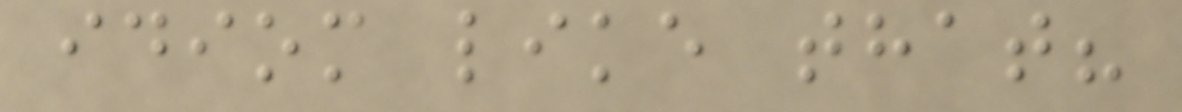idiom like that?
